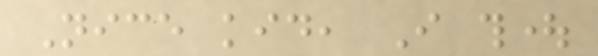Nice kid, I thought
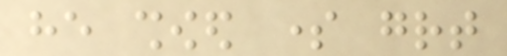he showed some great
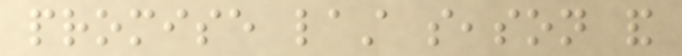promise last season and
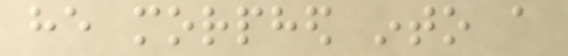he morphed into a
